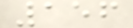156
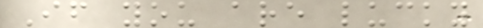If you are lucky
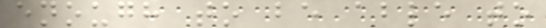enough to be able to
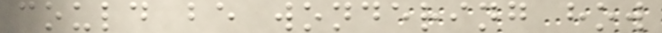could be wondering how
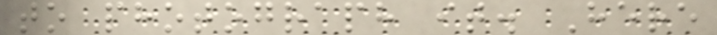to photograph it. Here
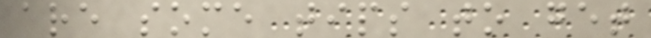are some tips to get
